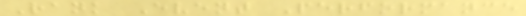Rank Event Performance
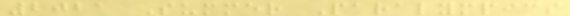2021 Summer Paralympics
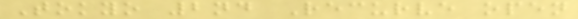Tokyo 2nd Recurve open
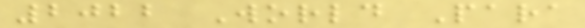2022 World Para
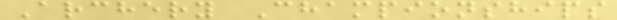Archery Championships
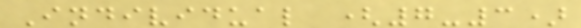Individual (7-3)
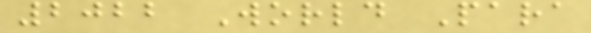2022 World Para
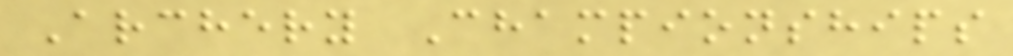Archery Championships
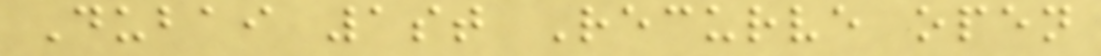Dubai 1st Recurve open
